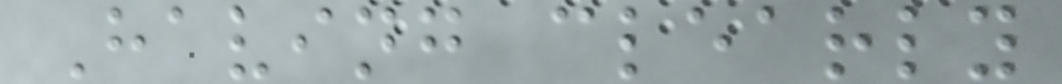Having clearly
